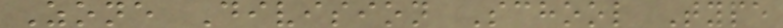Zone Division School Type
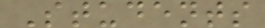Students
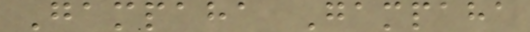Gampaha Gampaha
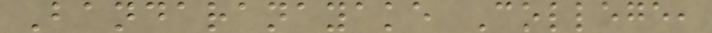Bandaranayake College,
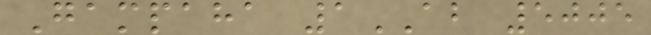Gampaha 1AB 5005
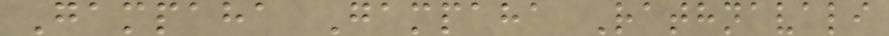Gampaha Gampaha Rathnavali
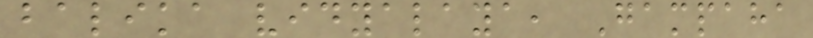balika vidyalaya, Gampaha
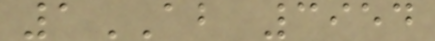1AB 3954
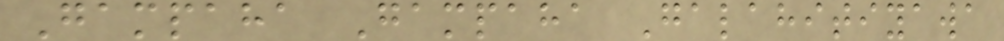Gampaha Gampaha Galahitiyawa
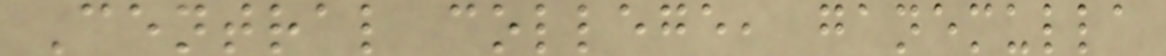Central college, ganemulla
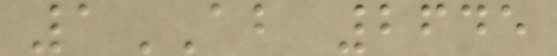1AB 2645
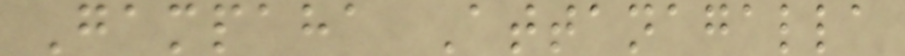Gampaha Attanagalla
